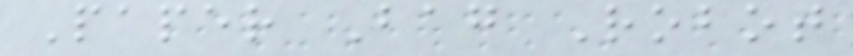Paper Bag Robot
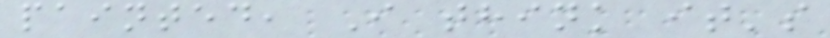painted, I think it's
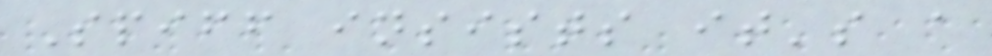Spiff insists it's a
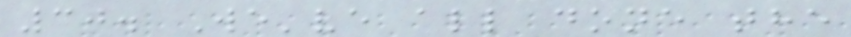30. We've all done the
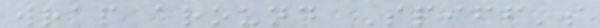wrap around Spiff's
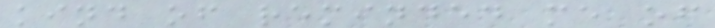kind of reminded me of
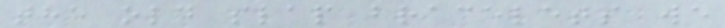the old slap bracelets we
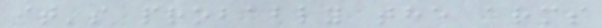it's probably the arms
